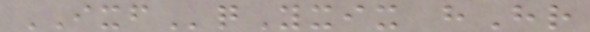IXFqYxix hHr
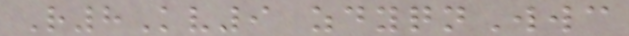R8Kv9 zdyqnWwc
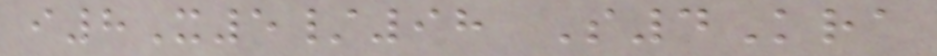i8X5/98 S4Kra
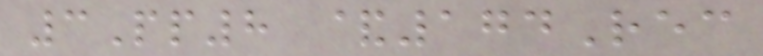3Pp8 &174Rec
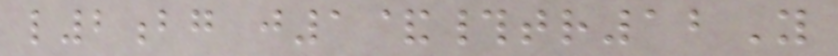l2bg j1&#tr12Y
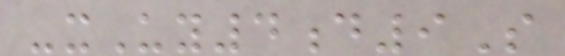-xUy4d9S
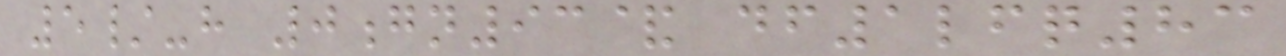5/-h 0gn93& df1lfq83
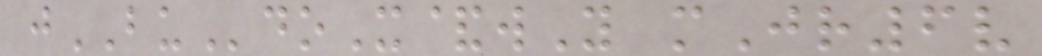jBUdoX&wY mJr6v
